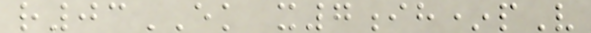r03EK x7ih*pV
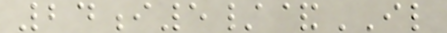24i5/&IL
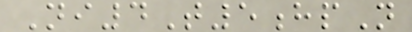Ni4T5hpN
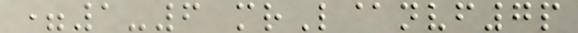=1-6 mrL@nvf7p
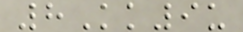8Kk9u
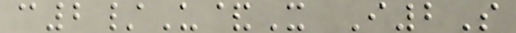c2/U&X I2S
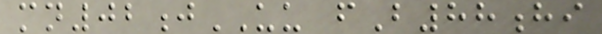mn02jUU fB88hi
